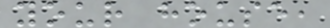your house,
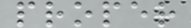proper
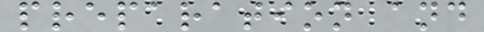preparation and
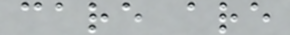care are
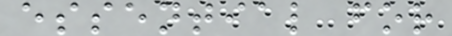essential for
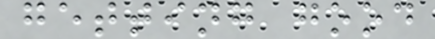getting good
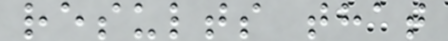results that
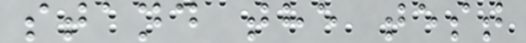stand the test
